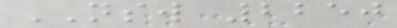NSW 2250
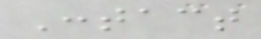Contact
